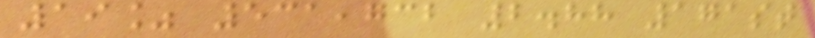19% 531,732 2.88 171st
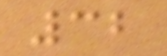32
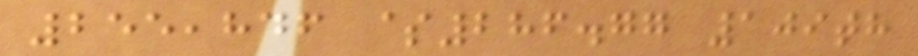255,846 $286.77 109th
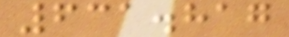631.817
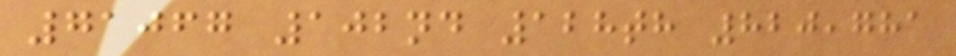71067 102nd 128th 820,781
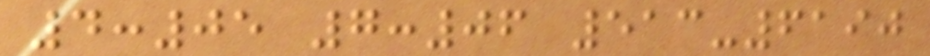4:05 7:06 513-6190
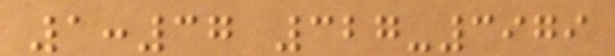1:37 327-3979
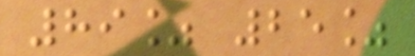89% 25%
